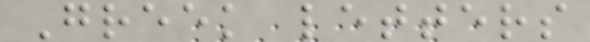Greek letters
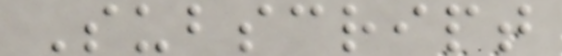Subscript
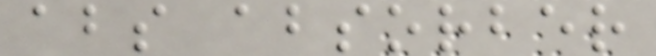abs absorber
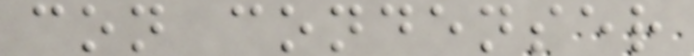con condenser
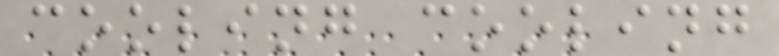cooling cooling
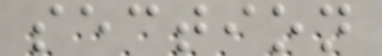section
